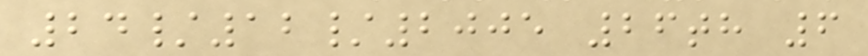24/12/2005 26th 6
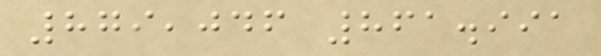879,046 861.991
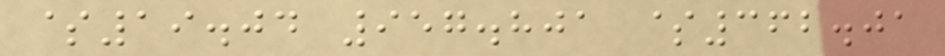$19.04 957.801 $362.01
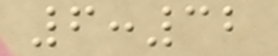6:32
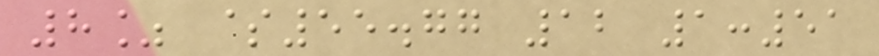8% $55.77 12 1:51
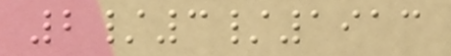2/3/1913
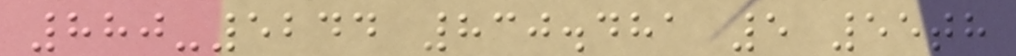880-5244 830.481 5 55th
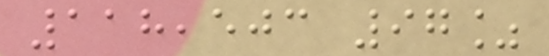118,503 97%
